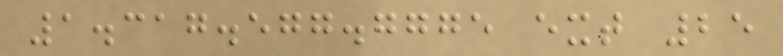1.317.577.7775 ext 25
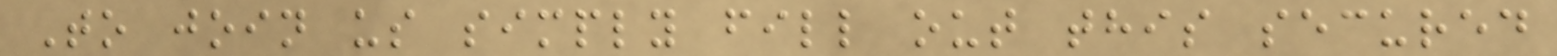To join us simply fill out this secured
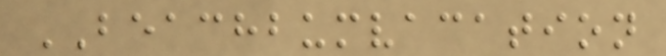BEACHBUMVACATION
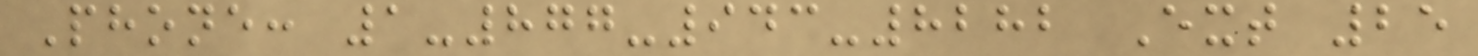Phone: 1-877-943-8282 Ext 25
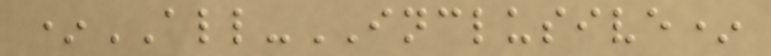*ALL-INCLUSIVE*
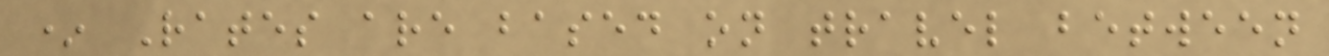* Rates are based on travel between
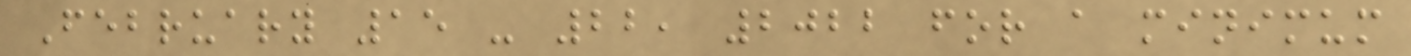February 15 - 22, 2022 for a minimum
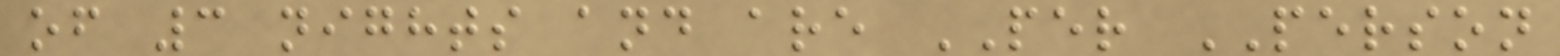of 3 nights and are PER PERSON
